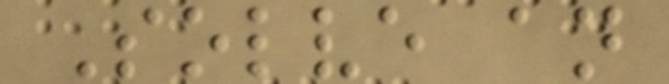Solve an
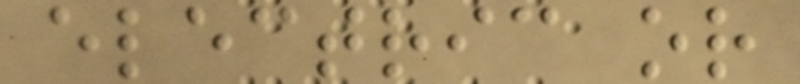electric or
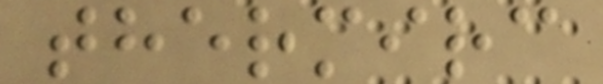thermirc
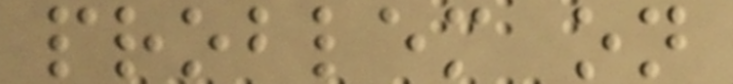problem on
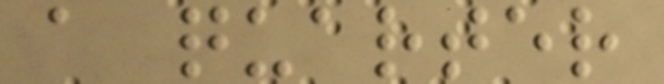a quarter
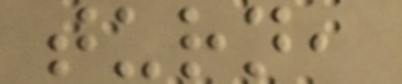turn,
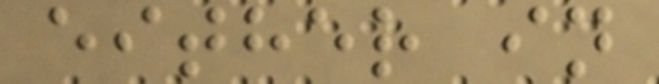either in
